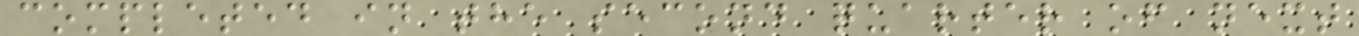completed in the second quarter of next
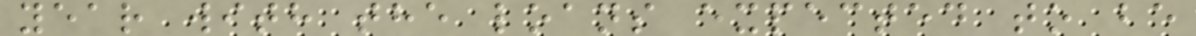year with the loans expected to be
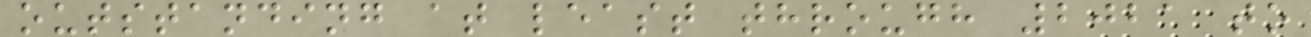outstanding at least through 2021 to
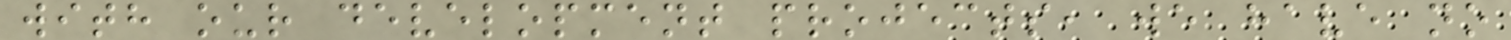with our development projects, we have no
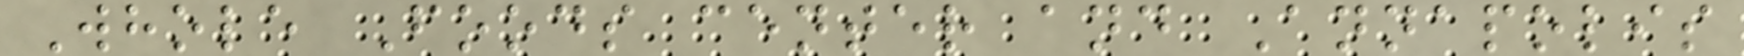Whole Foods center and Annapolis
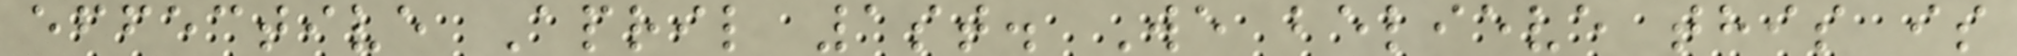effective April 1st. We believe this is
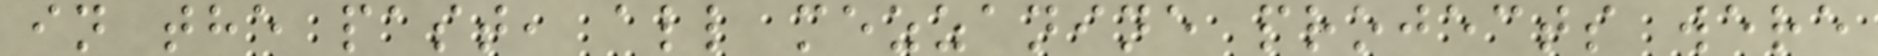in the past, all mezzanine projects were
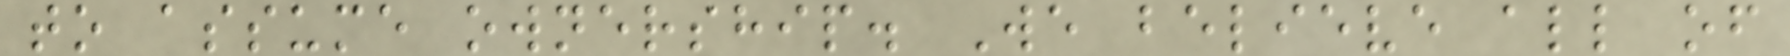to assume ownership. We believe all of
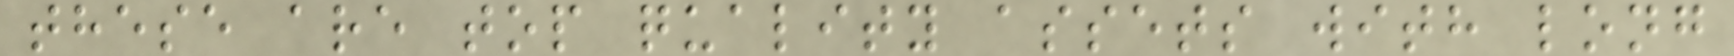these are top quality assets with long
